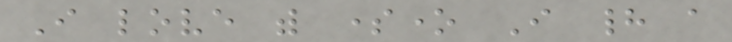I love with someone I had a
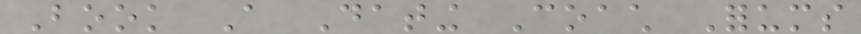Book A Dating Coach Forums
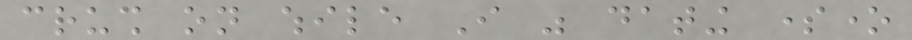crush on while I was dating someone
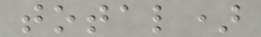total)
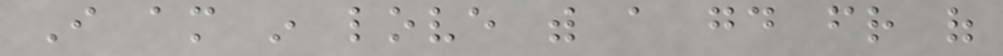I am in love with a good friend of
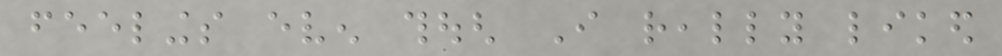feelings even though I really liked
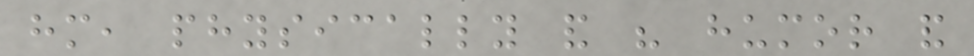him, physically and his humor and
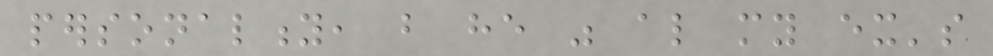personality, but he was also my ex's
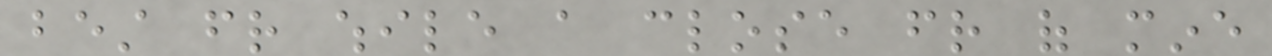best friend while a close friend of mine
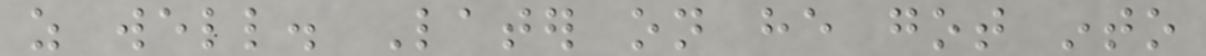as well. Later on he got into
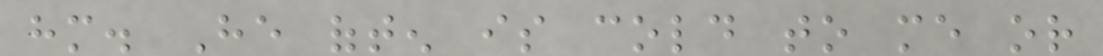him. He often is cold to me or
